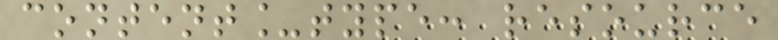content_type: resource
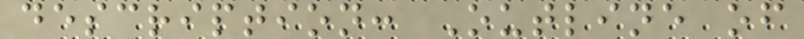description: Outline of
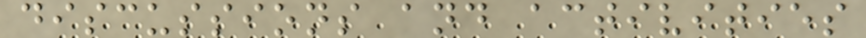discussions and activities
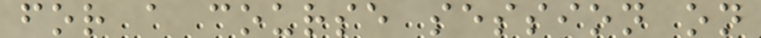for a course session on
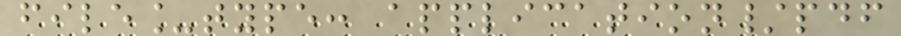file_type: application/pdf
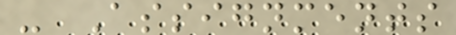- Assignments
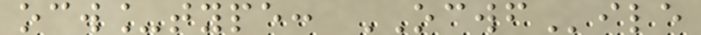ocw_type: OCWFile
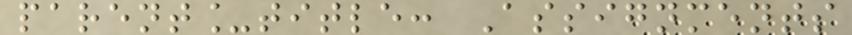parent_title: Assignments
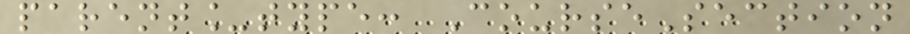parent_type: CourseSection
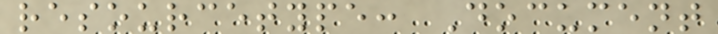resourcetype: Document
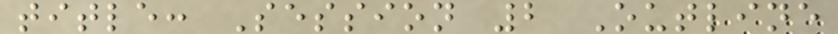title: Session 2 Outline
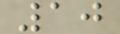10
